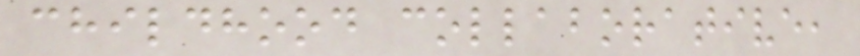childhood collaborative,
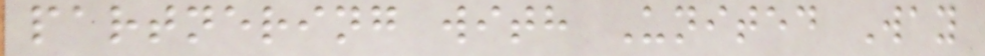partnering with United Way
